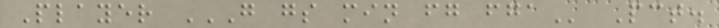Player G GS MIN FG FGA Pct.
